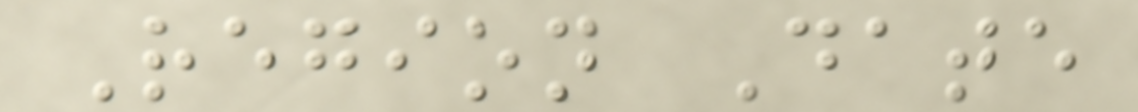Region Date
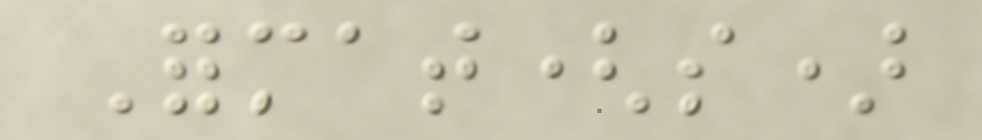Format(s)
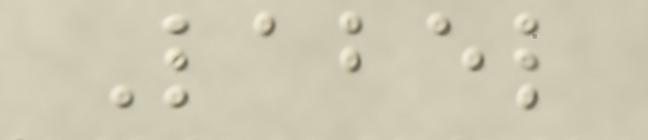Label
